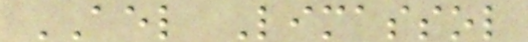AEL Limassol
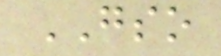GSO
